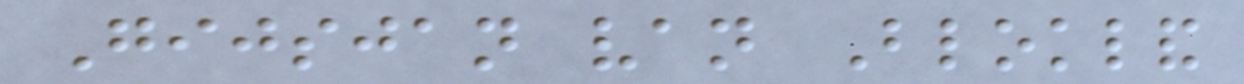Gijsjan van Blokland
